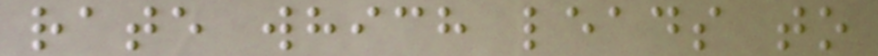rate which leads to
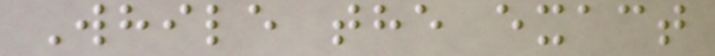While the exact
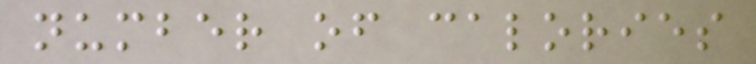number of calories
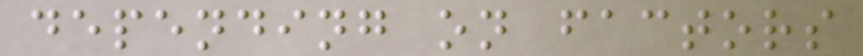depending on factors
